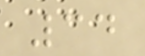34
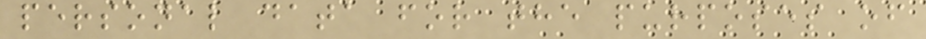personal data for the purposes of
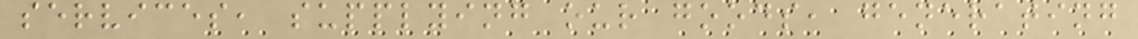services, supplying our goods, generating
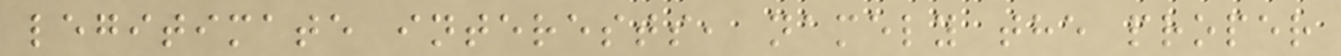legitimate interests, namely the proper
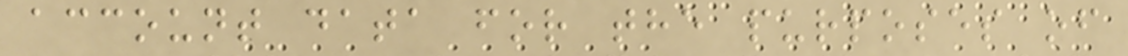account data for the purposes of
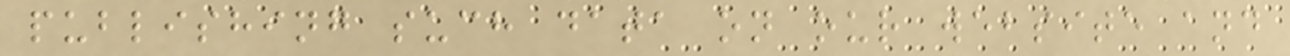publishing such data on our website and
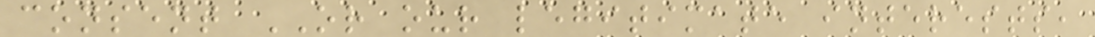consent OR our legitimate interests,
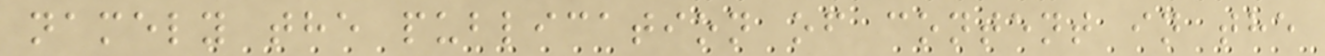namely the publication of content in the
